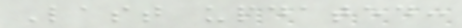Last updated:
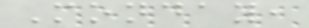Monday,
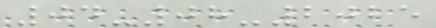04-08-2025
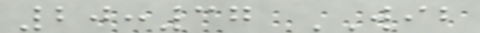20:37 WIB
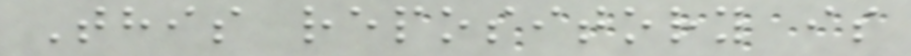This repository is
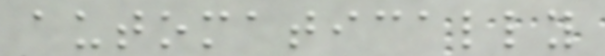automatically
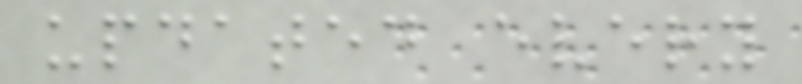updated every
